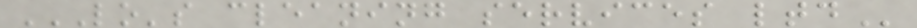LO'S CLEANING SERVICES LTD
